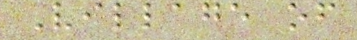Village of
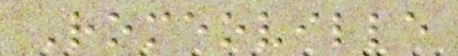Romeoville
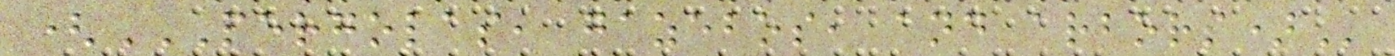(PERGOLAS, GAZEBOS, AND ARBORS)
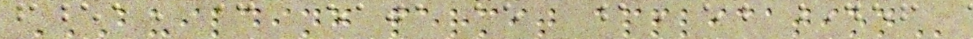BUILDING PERMIT APPLICATION
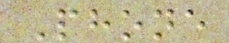Phone
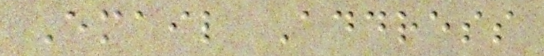Email Address
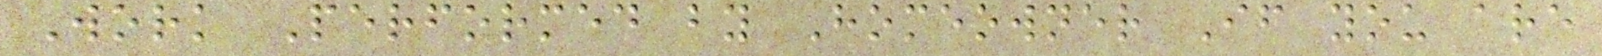Work Performed by Homeowner If you are
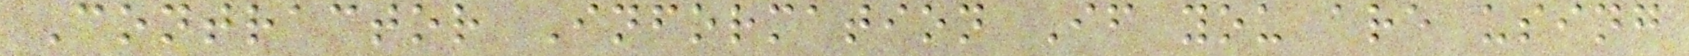Contractor Information If you are using
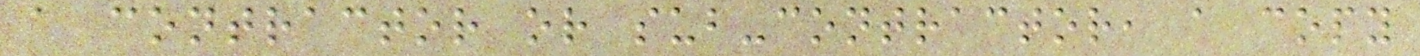a contractor or sub-contractor, a copy
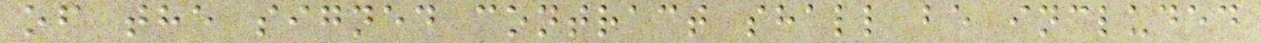of the signed contract shall be included
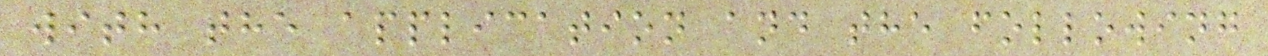with the application and the following
